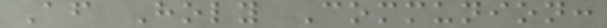After Holy Communion:
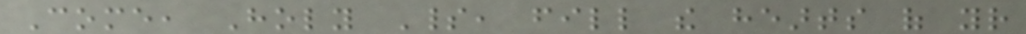Come, Holy Spirit, fill the hearts of your
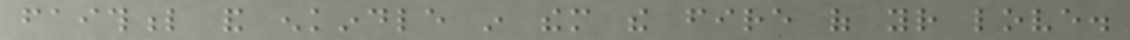faithful and enkindle in them the fire of your love.
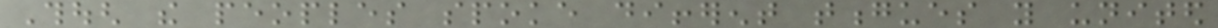Though the peoples spoke different tongues you united
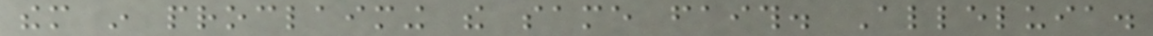them in proclaiming the same faith. Alleluia.
